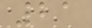21
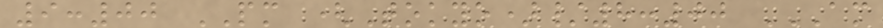9:00 PM (Tokyo)/8:00 AM
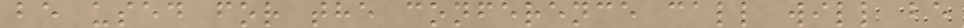be used for the conference call will be
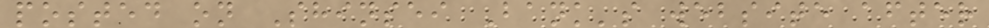posted on Shinsei Bank's website after
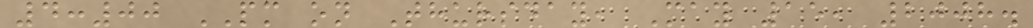4:00 PM on Thursday, May 15, 2008.
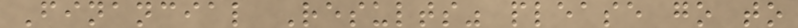Financial Results" please go to
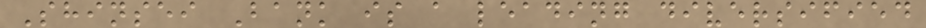Shinsei Bank is a leading diversified
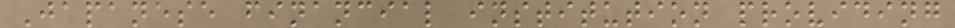Japanese financial institution providing
